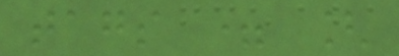tags = [
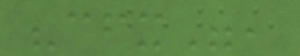"cfx",
